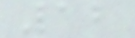12
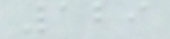129
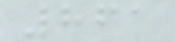861
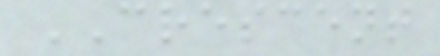CRESCENT
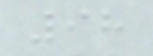98
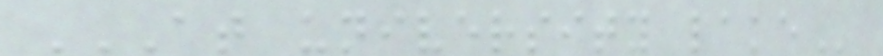AT UNIVERSITY LAKE
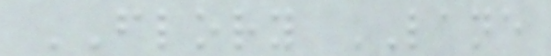FLORY LANE
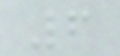6
